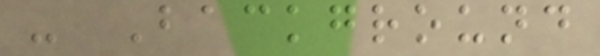- Background
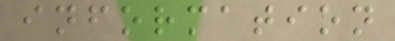information
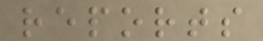reports
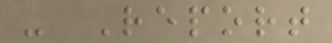- Report
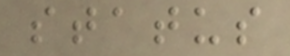status
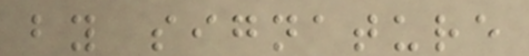by signature
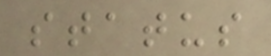status
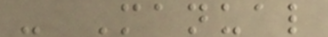- Manual
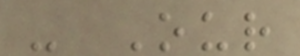- Our
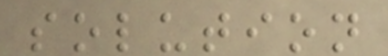solution
